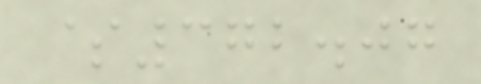$372.07
